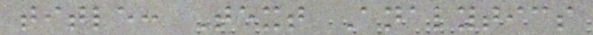title: Text Analytics
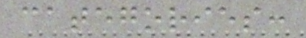categories:
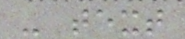- text
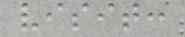visit:
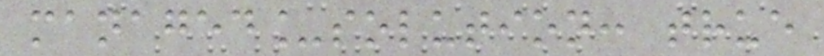managed_solution: true
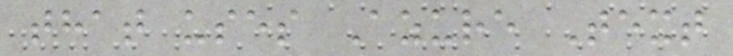that uses Azure Text
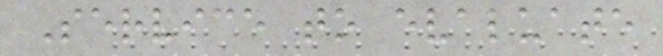Service to evaluate
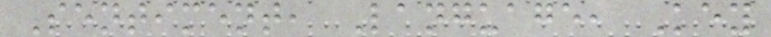Sentiment, Language, Key
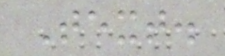Text.
